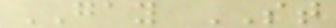GAY ST
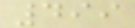499
